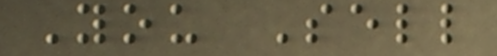You Sell
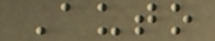Auto
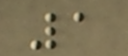1
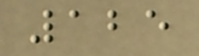125
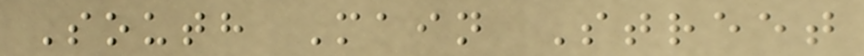South Main Street
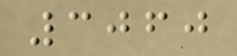3060
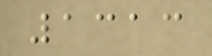1313
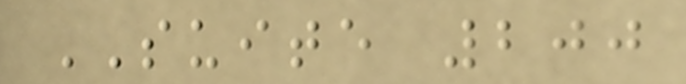SUITE 200
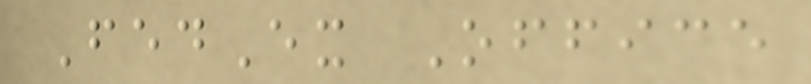FedEx Office
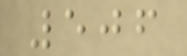506
